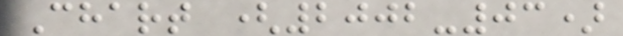Chart (2002-03)
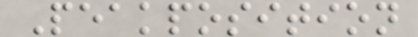Peakposition
